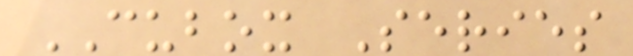CUBOX Series
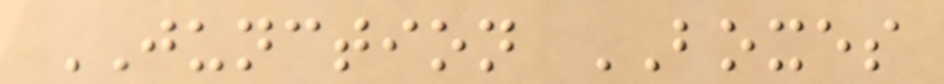JUNCTION BOXES
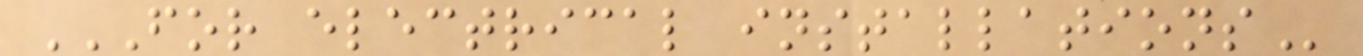FOR ELECTRICAL INSTALLATIONS
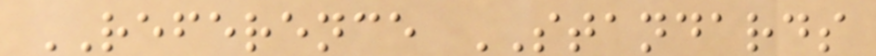REFERENCE STANDARDS
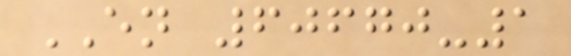EN 60670-1
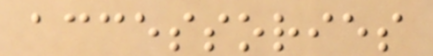accessories
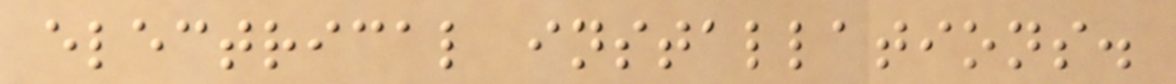electrical installations.
